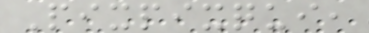Pixpixqui,
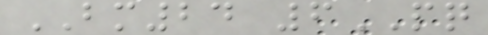BM24 6PQ
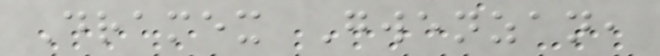Dramex Gwenzan,
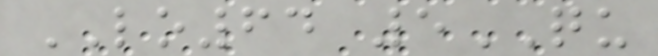LO64 5QU
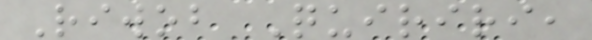Riwob Quiriri,
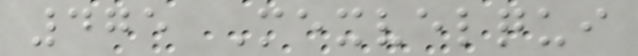475 Mexvelqui
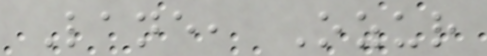Lane, Ozur
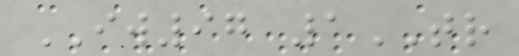IW97 1TR
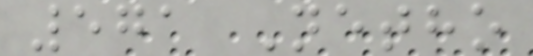571 Netho
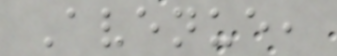Avenue,
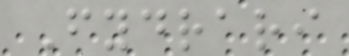Fydrari
